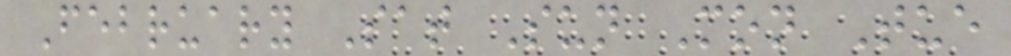February Sat Sun Mon Tue
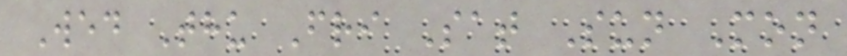Wed Thu Fri Sat Sun Mon
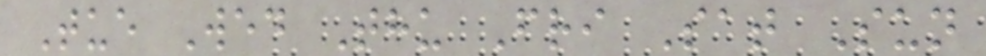Tue Wed Thu Fri Sat Sun
